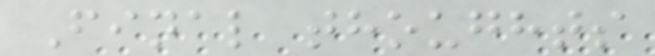Final thoughts
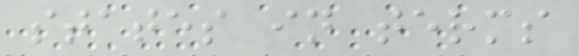states in terms
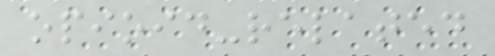opioid-related
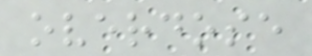overdose
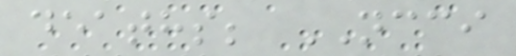deaths; NCCI
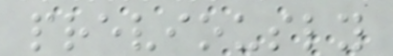previously
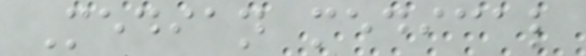Median medical
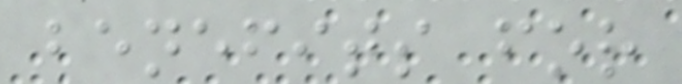benefits for
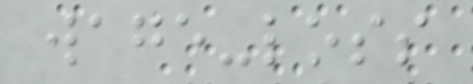wage-loss
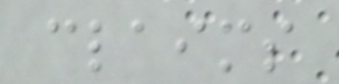claims
